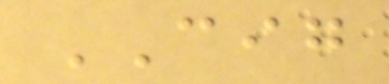CIG
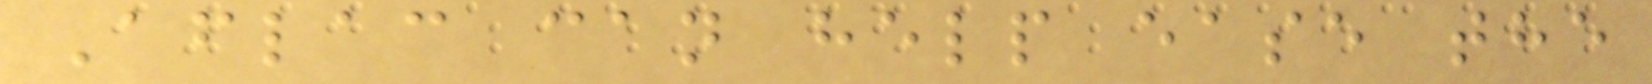Aflac can help ease the
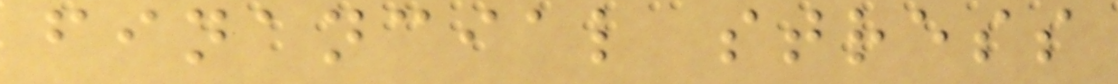financial stress
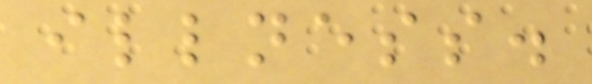illness.
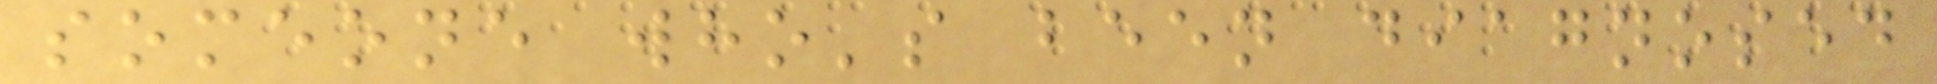someone who's been diagnosed
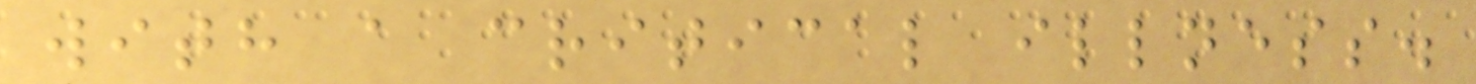with a critical illness.
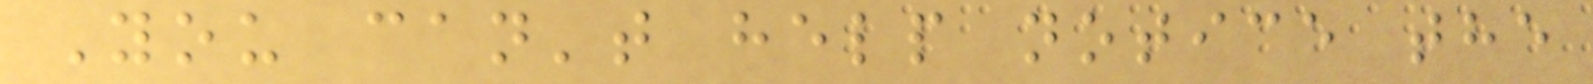You can't help notice the
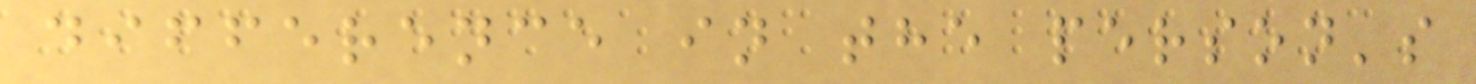difference in the person's
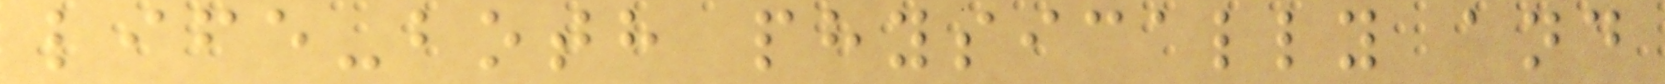life-both physically and
